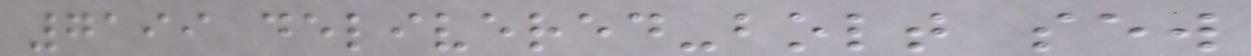7199 delivered-bolt sew
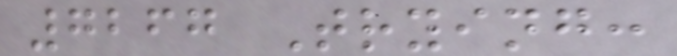7267 Trying:
